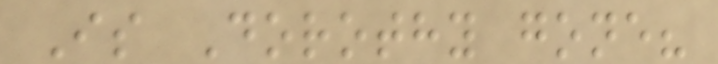Is Dorothy gone?
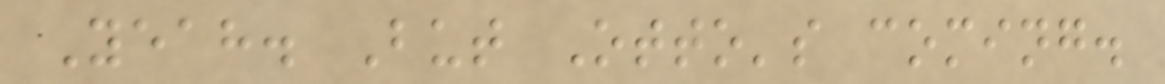Yeah. But Otto's coming.
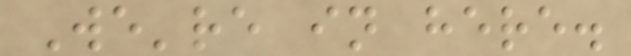We're in here.
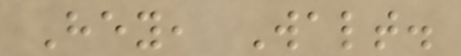Hey, Walt.
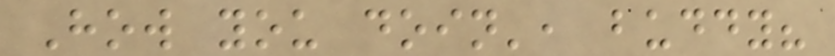How you doin', buddy?
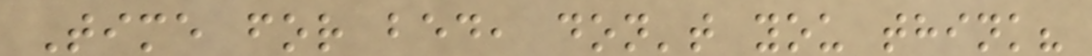Time for bed, don't you think?
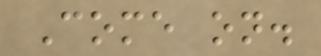Come on.
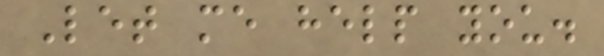Let me help you.
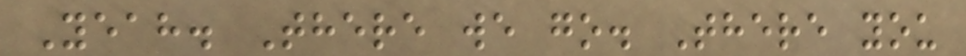Yeah. There we go. There you
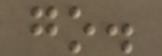go.
